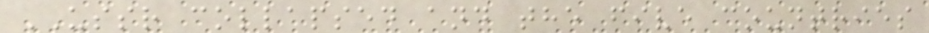USSR collapsed and the five countries
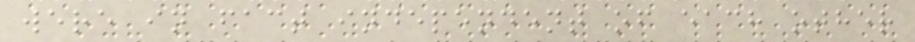were in fact independent of each other
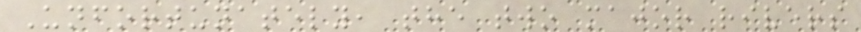Unfortunately, the two major rivers
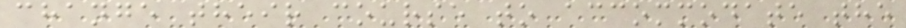change their course to accommodate the
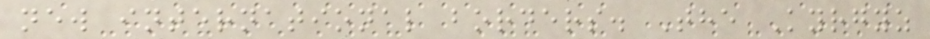new international borders. The Kyrgyz
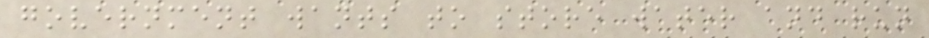government wants to store water and run
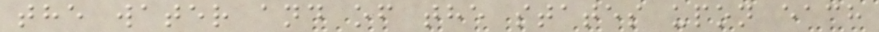the water and of the states upon each
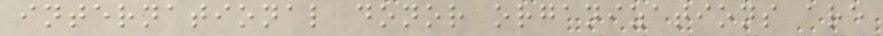international donor organizations are
